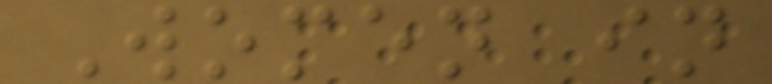Women in
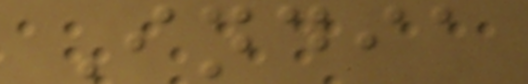India
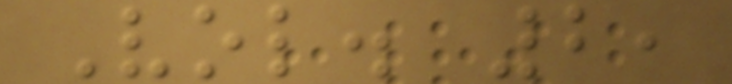Vol. 2,
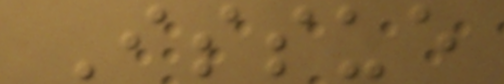Issue
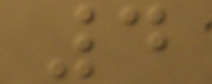4
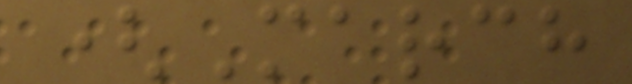(March
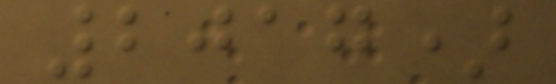2017)
